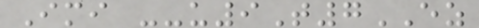Imi --u9T7EZ
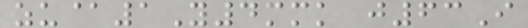zu@1Y4mmk j63I
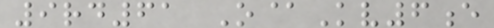9rd61 O@Kv6e
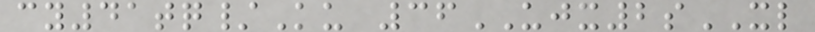cy41tq/Ku 36UJX2sXL
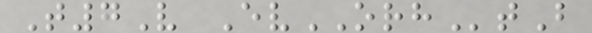T7V EvORHtB
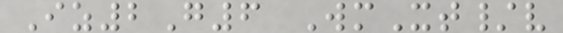Iz2G6 WmXt/v
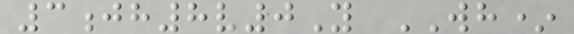3jh8v0Y WH*
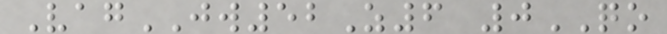VagJW52Z6 0QO
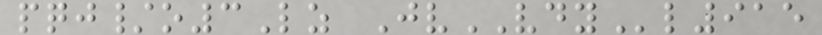pqj/o3Lz JvVDYl915
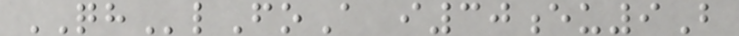QHlFoA i30eu9B
